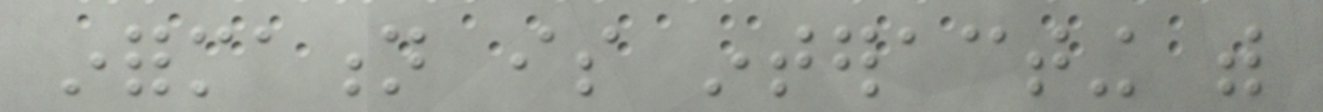information is interacting with
